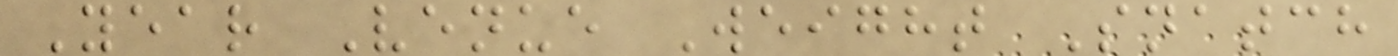Year Venue Weight Snatch
